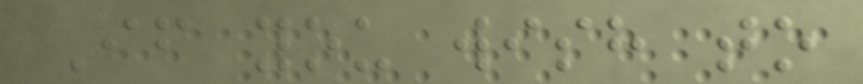If you wish to
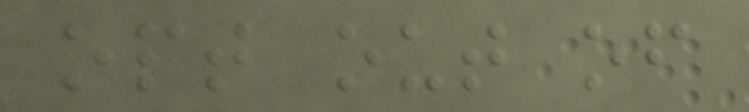opt out of
